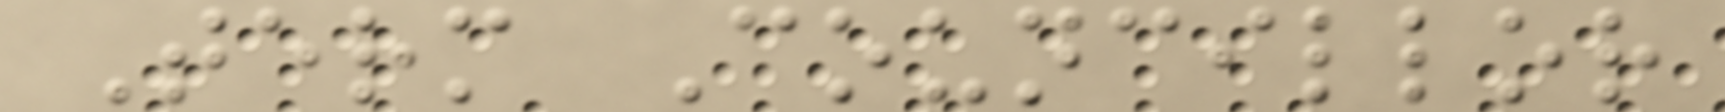Term Councillor
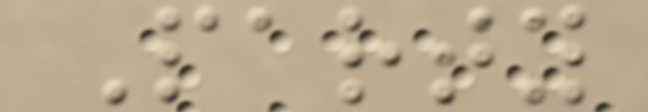Party
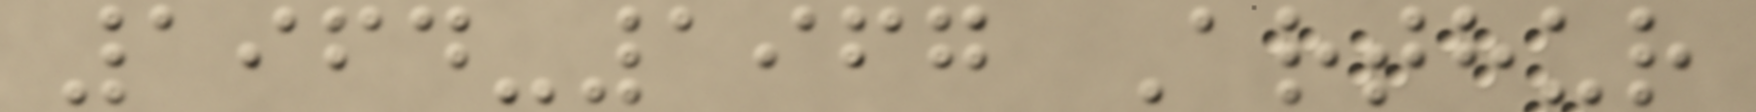1964-1967 Arthur
